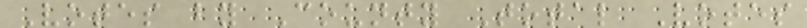Votes by County Total Votes
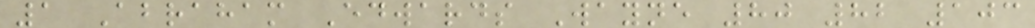1 Abraham Edwards Wayne 80 82 103
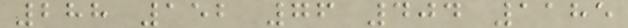288 152 76 404 1185
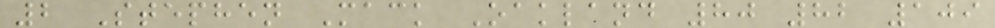2 Stephen Mack Oakland 80 82 109
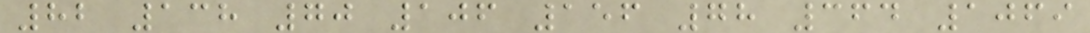82 138 70 106 156 78 364 1069
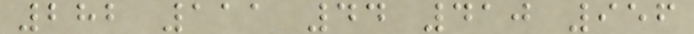282 111 44 410 956
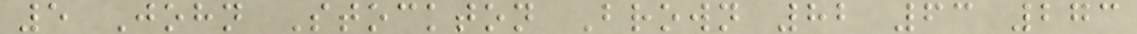5 John Stockton Brown 82 63 273
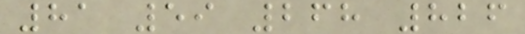81 59 268 826
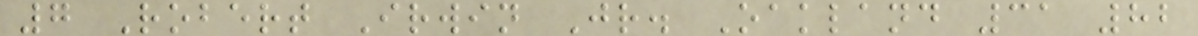7 Robert Irwin Jr. Oakland 31 82
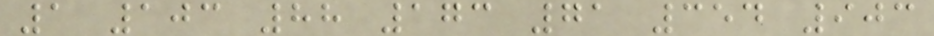1 103 88 173 71 354 903
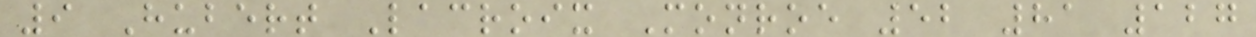9 Hubert Lacroix Monroe 52 81 127
